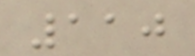110
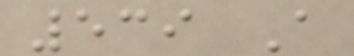539 A
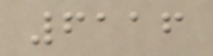6116
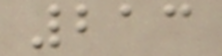213
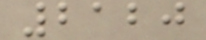2120
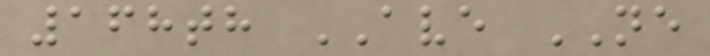168th AVE NE
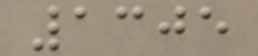1305
